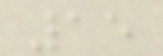15
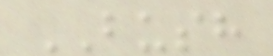BUSH
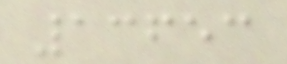13653
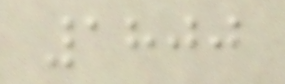1800
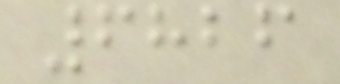6826
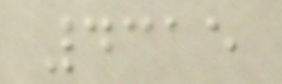4315
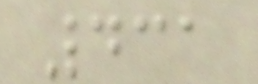431
